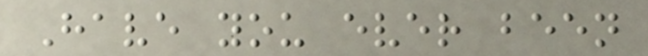Have you ever been
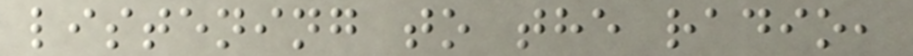listening to the radio,
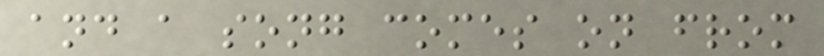and a song comes on from
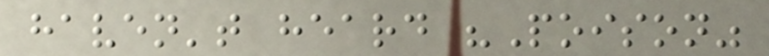haven't heard "Poison"
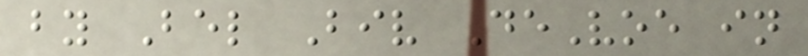by Bel Biv DeVoe in
